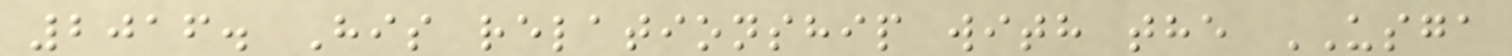2016. His relationship with the USGA
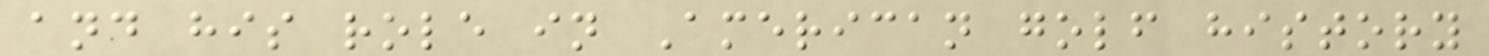and his role in American golf history
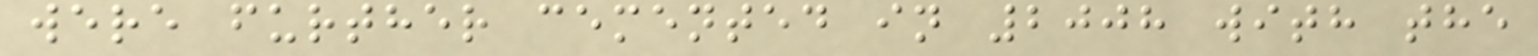were further cemented in 2008 with the
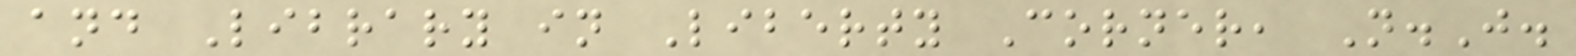and Library in Liberty Corner, N.J.
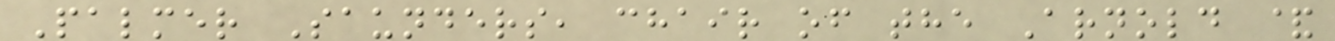Palmer Saunders, chair of the Arnold &
